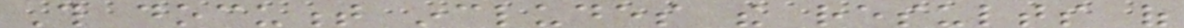This document includes the results of
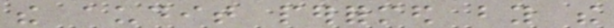the audit performed by the
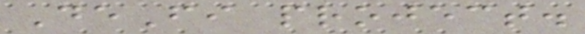DeFi project.
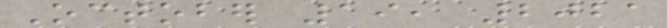October 19, 2021
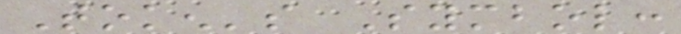Token's Symbol:
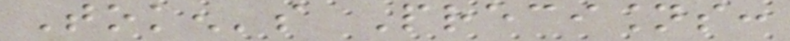Token's Precisions:
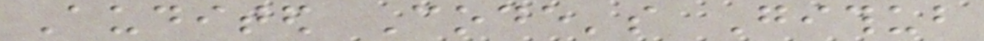Audited Code's Github
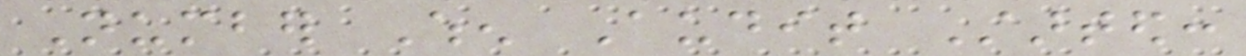Number When Audit Started:
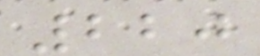220
